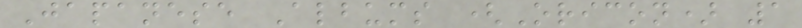Japanese Albums (Oricon) 1
